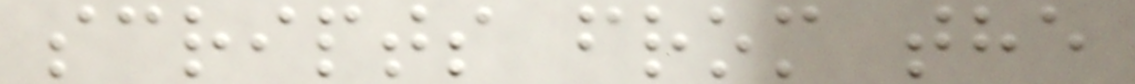scripts from the
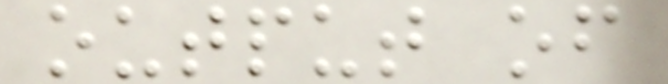output of
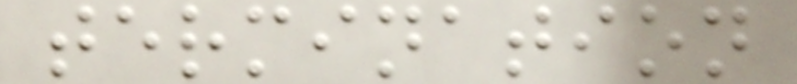termination
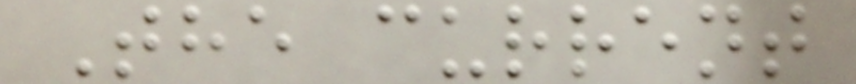The current
